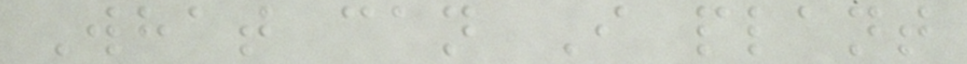What can I plant
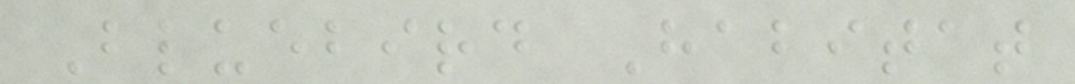Bluebird Habitat
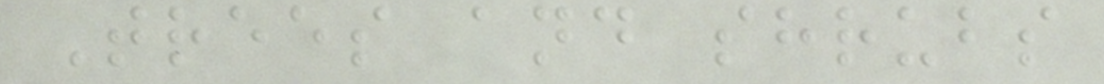Trees and shrubs
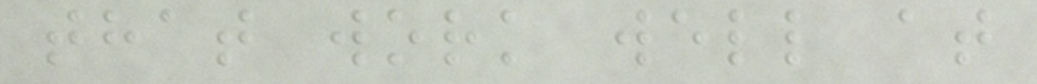that work well at
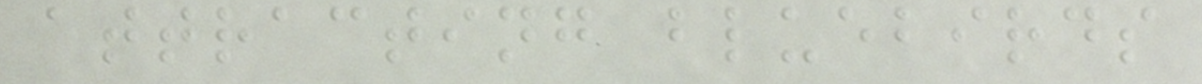attracting bluebirds
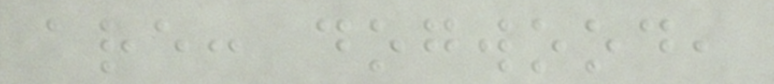are: dogwood,
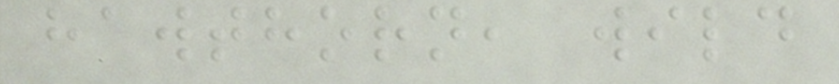hawthorn, wild
